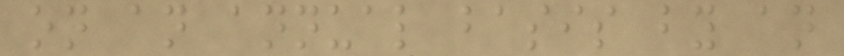on an annual basis by an
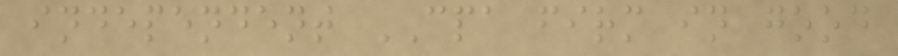independent CPA firm in good
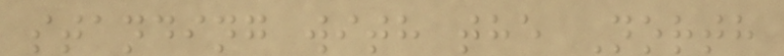standing with the North
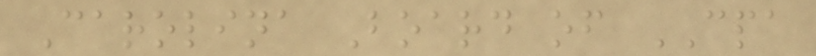Carolina Board of CPA
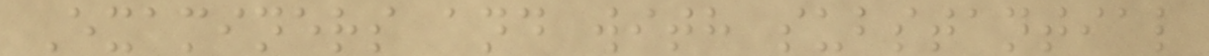Examiners and with substantial
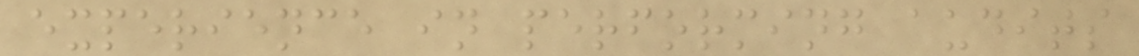experience in performing audits
